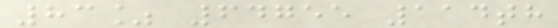83% 64755 114th
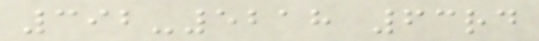392-5218 63rd
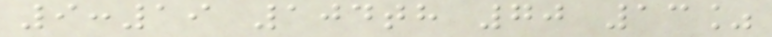9:19 104th 70 13%
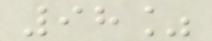98%
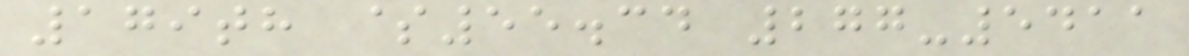179th $55.34 277-5411
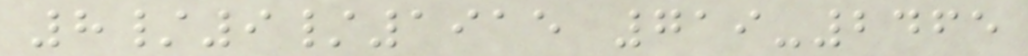8/9/1915 719-2465
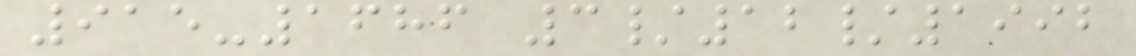915-1686 3/12/1992
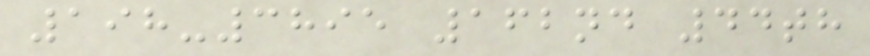198-3895 162nd 44th
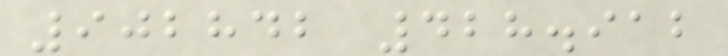902842 428.912
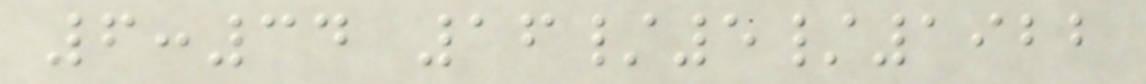6:34 16/5/1922
